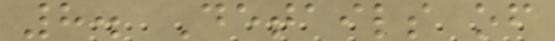8. Details of
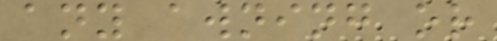any awning or
